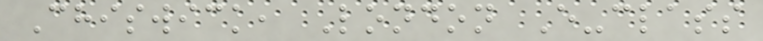Chiswick, London E-class
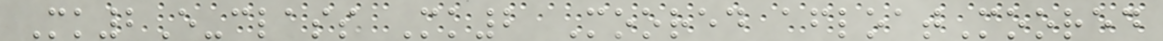Mk2E-class Mk2 Moored afloatMoored
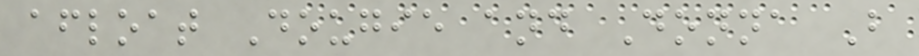afloat Dougie and Donna B
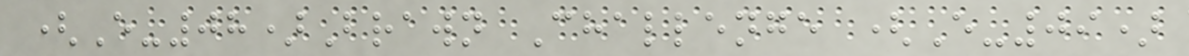(E-08)Brawn Challenge (E-09)
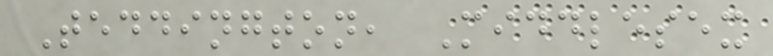Teddington, Middlesex
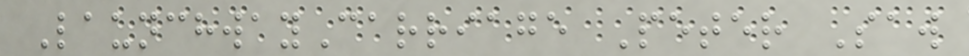LaunchwayCarriage Peter Saw
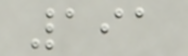191
